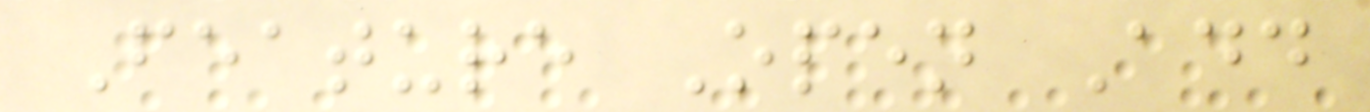Feature Open Add
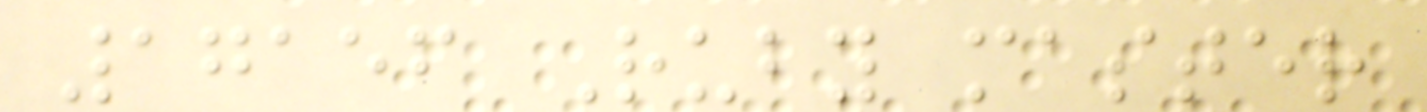17156 Ruby master
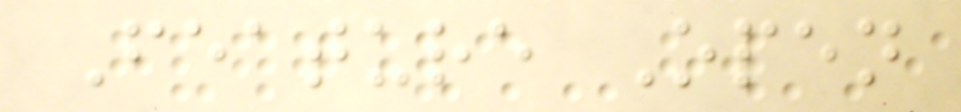Feature Open
